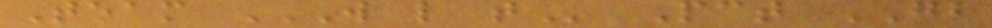Team W L T Pct GB
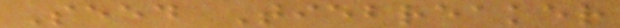Seed Tiebreaker
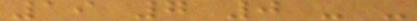19 7 0 - -
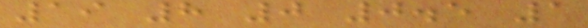19 8 0 0.5 1
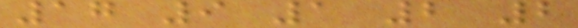17 9 1 2 2
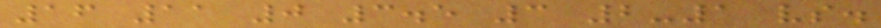16 11 0 3.5 3 2-1 vs.
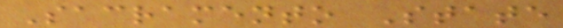Sacramento State
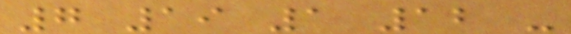7 19 1 12 -
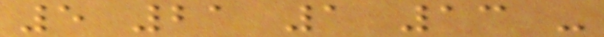5 21 1 13 -
